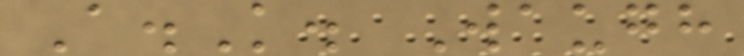A.K. Waugh
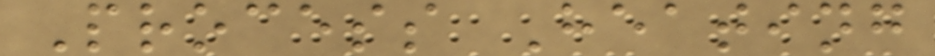Process Heating
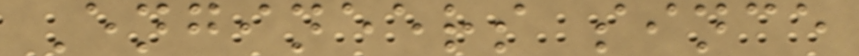Engineers since
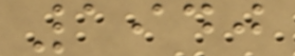1940
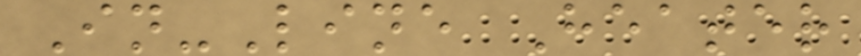In-Line Heater
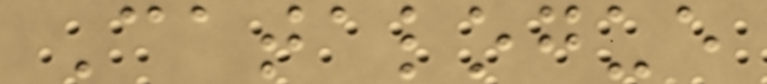Catalogue
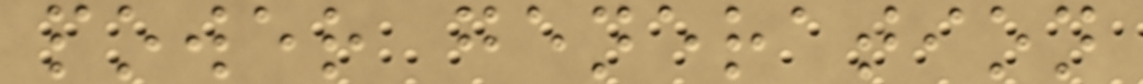power generation
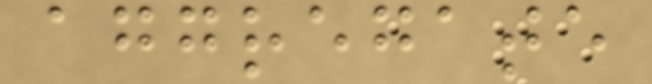aggregate
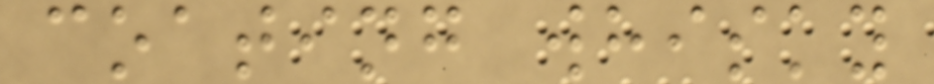coating whisky
